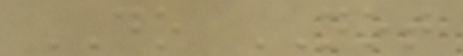DO NOT
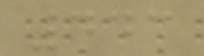443
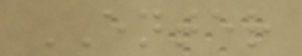ENTER
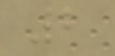2
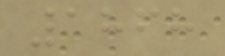1868
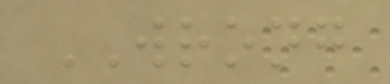WRONG
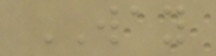WAY
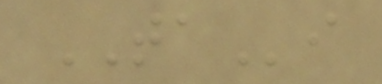TAi
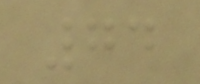74
